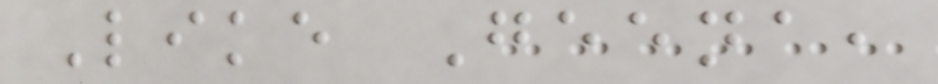Like Geena,
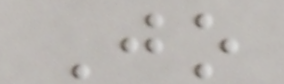Jo
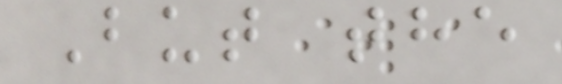But the
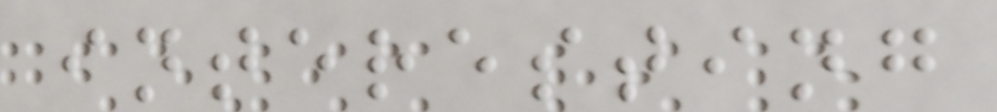interesting
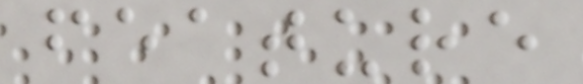feature
